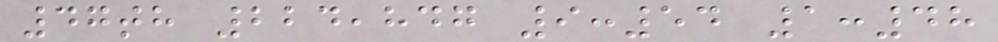47th 224,847 9:54 1:48
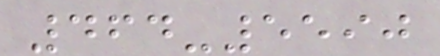464-5590
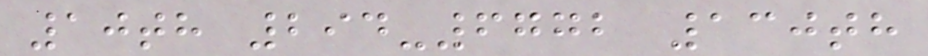10th 294-6772 130th
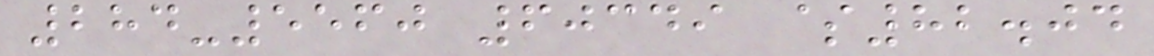284-5560 60349 $82.04
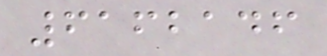6162146
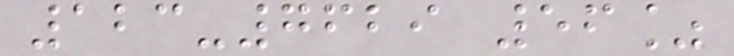123-7629 56%
